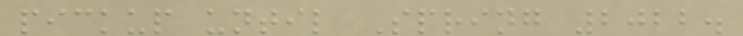pickup until Spring 2022.
